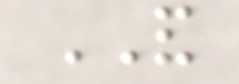AND
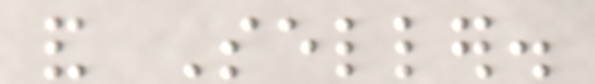and Seller.
